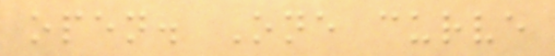open. One curve
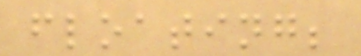floating;
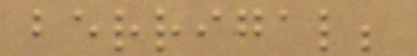berrigal;
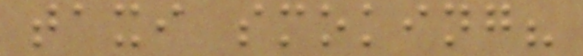taxi smoking?
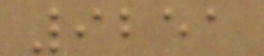9251
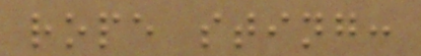rope sting:
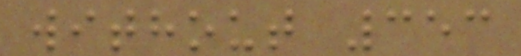without 353
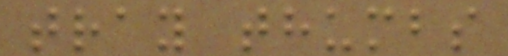tray thumbs
